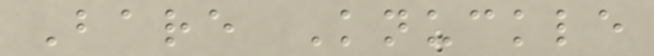Bare Knuckle
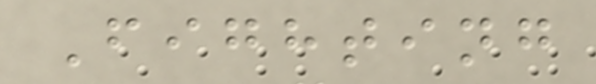Fighting
